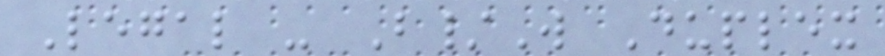Legal - B/W Duplex
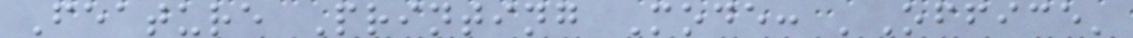Feature Printing Mode: 'Office'
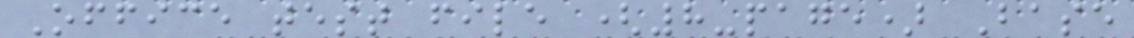Office test file (8-page) Base
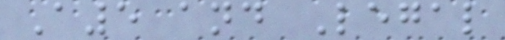A5 and Legal
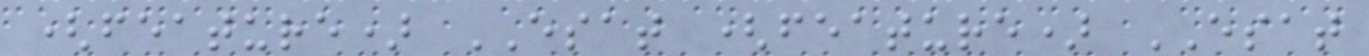(feature) ESAT (feature) ESAT
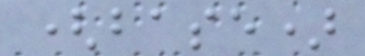(base)
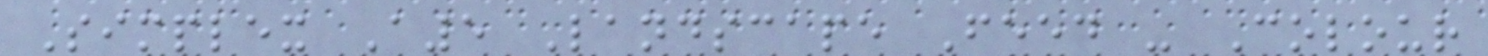Simplex A5 Landscape Feed - Colour
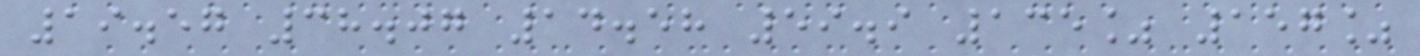19.57 38.07 14.58 59.9 135% 157%
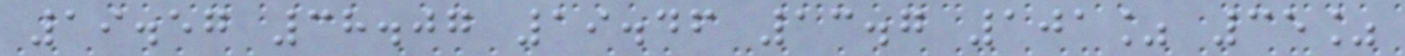19.57 38.07 19.46 13.7 101% 35%
